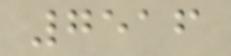7516
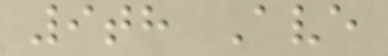9th Ave
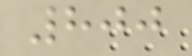800
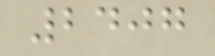2407
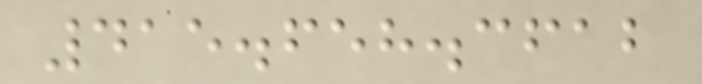415.658.3612
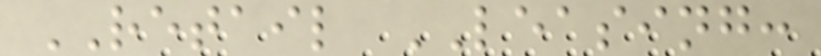RETAIL LEASING:
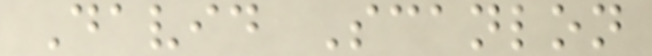David Scanlon
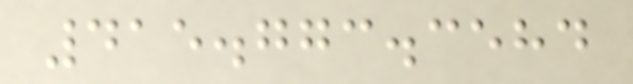415.773.3584
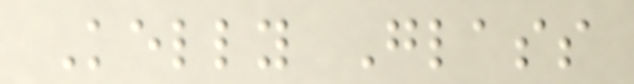Kelly Glass
